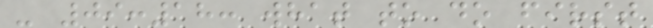- 09:18: what to do first
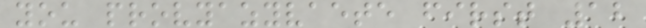you provyazyvaete first 12
